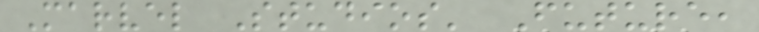Marvel Studios' Future,
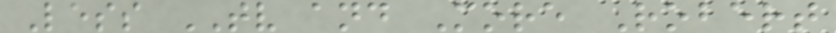Less TV and More Robert
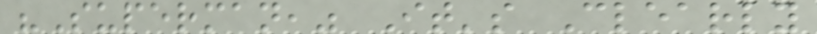"Superman," It's Clearly
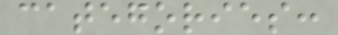categories:
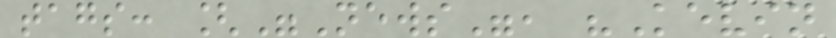tags: ["News", "Kevin
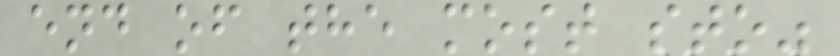end of the most sto"
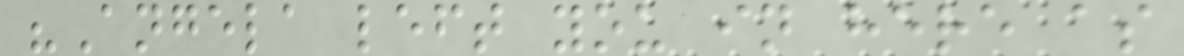"Angela left you in here as
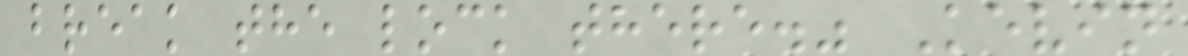break the lock there." Kevin
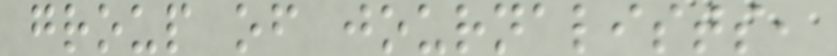group of journalists,
